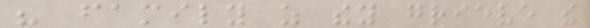his family as they grieve the
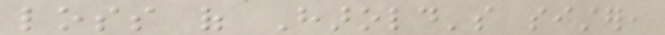loss of Harold's sister,
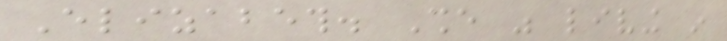Elizabeth. She was living in
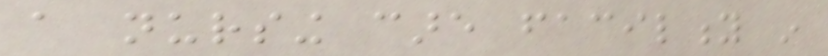a nursing care facility in
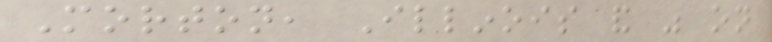Morton, Illinois and was on
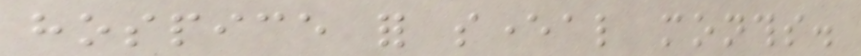hospice for several months.
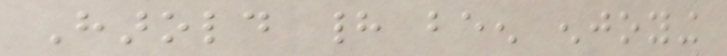Harold had been enjoying
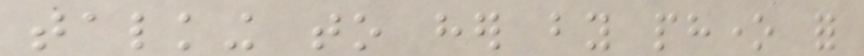talking to her by phone for
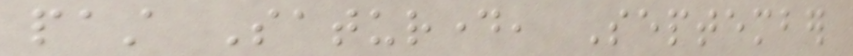past Saturday, September
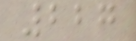227
